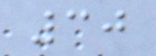30
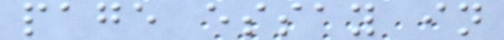page essay in
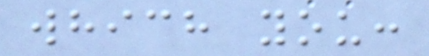which you:
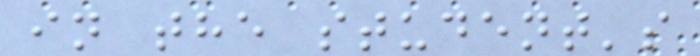in the student's
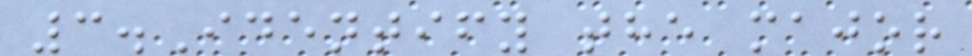3.Identify the major
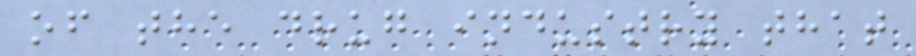of the drug industry that
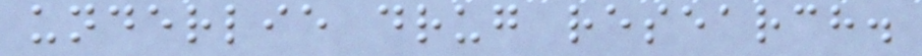underlie drug research.
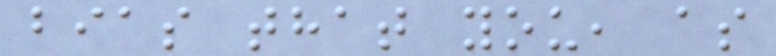bias that you, as
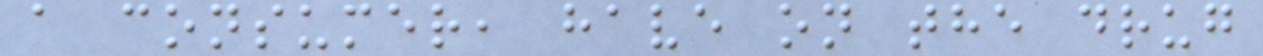a consumer, have on the drug
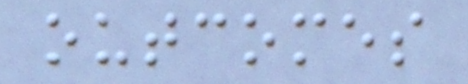outcomes
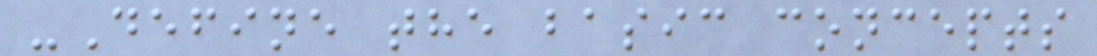-Define the basic concepts
